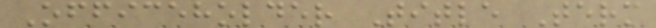Officeholder Title Term
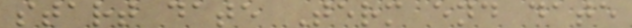start date Term end date
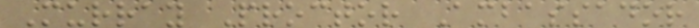Murray Proctor Ambassador
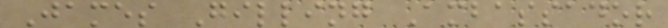James Gilling Ambassador
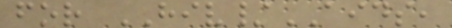for HIV/AIDS,
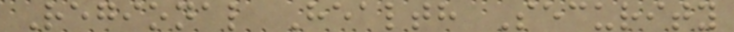Regional Health Security
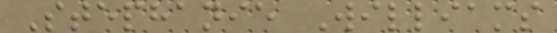Stephanie Williams
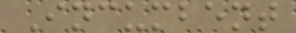Incumbent
